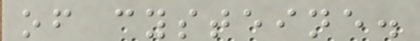of cysteine.
